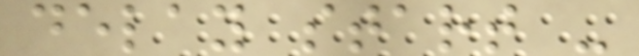delay start -
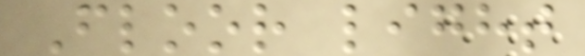Floor light
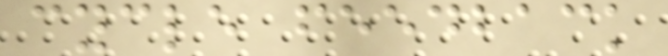cycle feedback
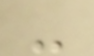-
